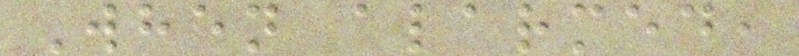When alarmed,
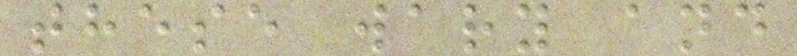these wary and
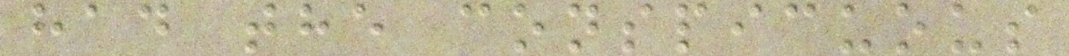had the conspicuous
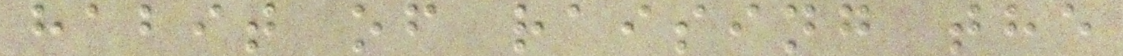habit of raising the
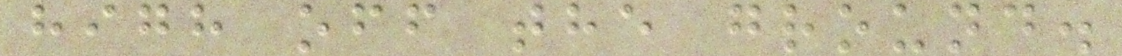high off the ground.
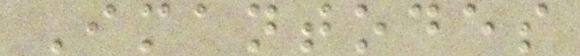Imantodes
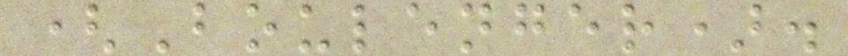(Boulenger).
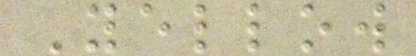Yellow
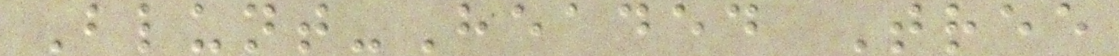Blunt-Headed Tree
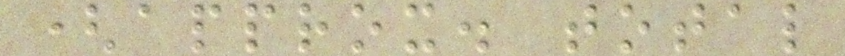(approx. total
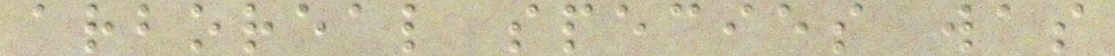arboreal species was
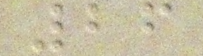26
